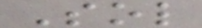Sol
